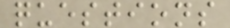questions
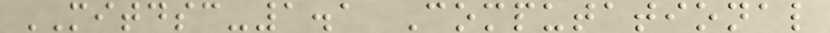MITDSC-1.1 Computational
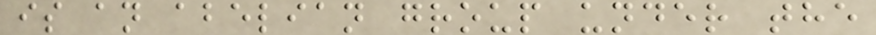is an abelian group under the
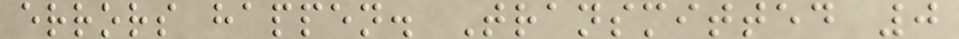errors happen. Transmitted 0
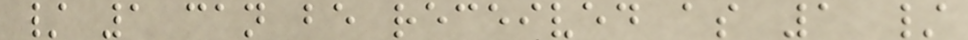/ 1 can be received as 1 /
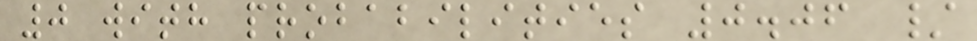0 with probabilities 0.06 /
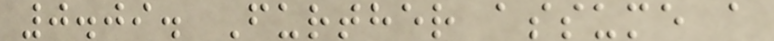0.09. Further assume a
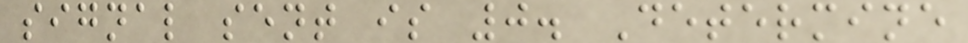signal sent is 0. Determine
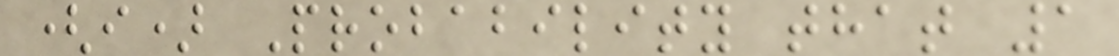(i) Probability that 1
